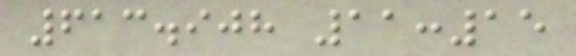613.908 11:15
